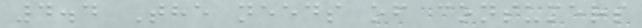4.4 The needs of consumers
